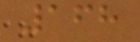168
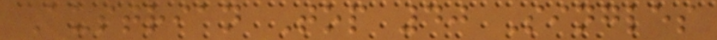Austrian Top 40 Singles
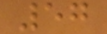57
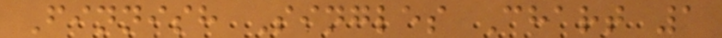Finnish Singles Chart 1
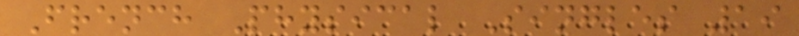French Physical Singles 19
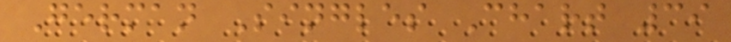German Singles Chart 39
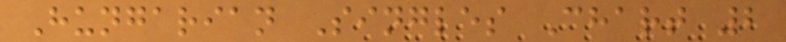Hungarian Singles Chart 2
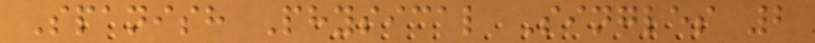Spanish Physical Singles 2
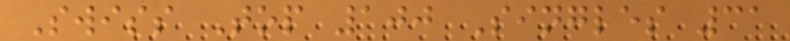Swiss Top 100 Singles 31
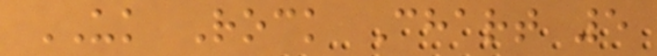UK Rock Chart 5
